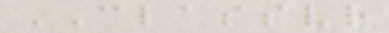CLASSVR
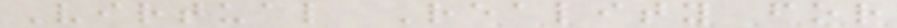Virtual Reality for
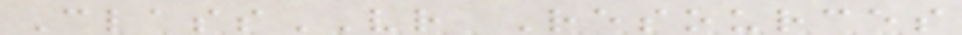ClassVR Resources
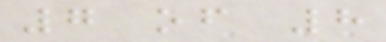7 of 8
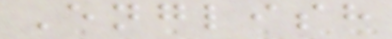English
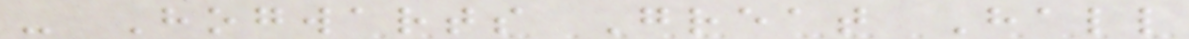- Hogwarts Great Hall
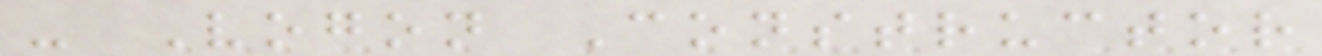- Vogon Constructor
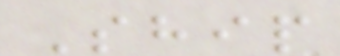Ship
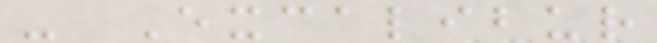- Excalibur
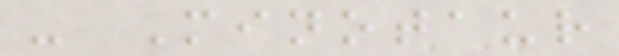- Minotaur
